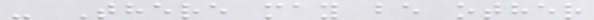- There may be other
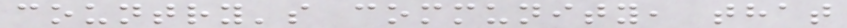country's community, that
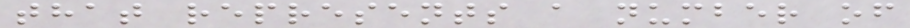that represents a number of
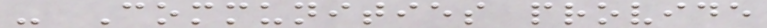- Communities provide
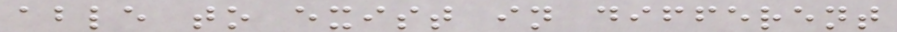able to exist in different
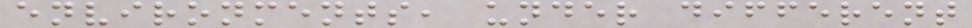environments, under different
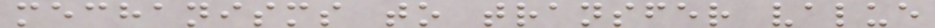mechanisms to transfer value
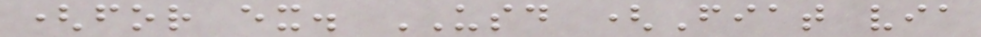(for ex. USD (Fiat via
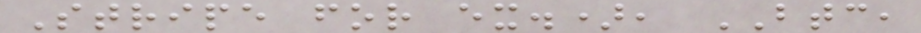Stripe for ex.), BTC,
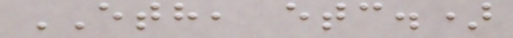ETH, etc.)
